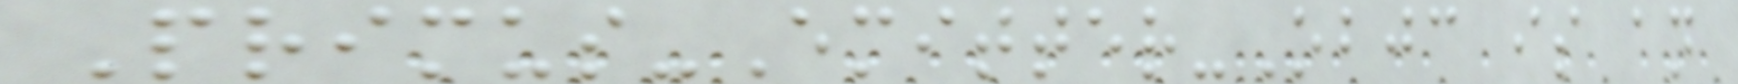Primus-Emitter-Objc is an
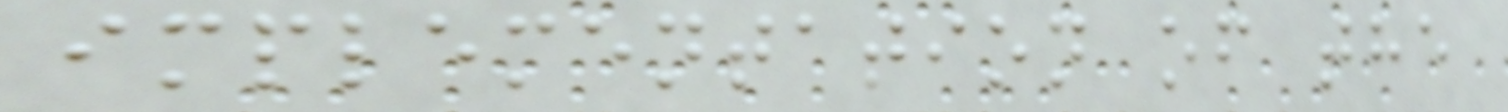implementation of the
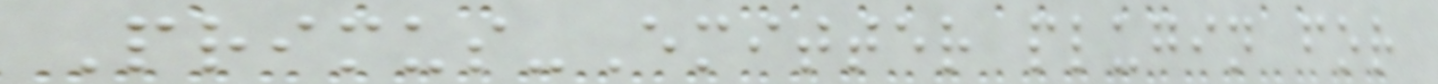Primus-Emitter plugin for
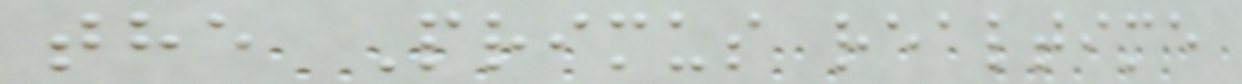the Primus realtime
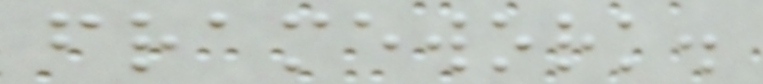framework.
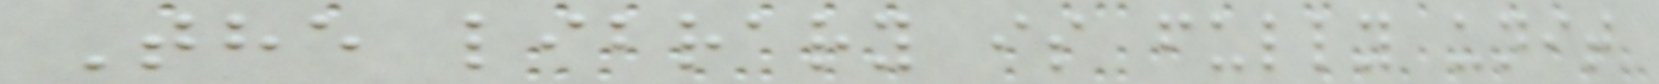The library is fully unit
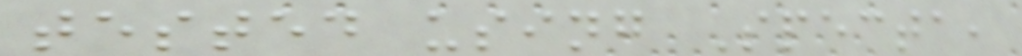tested using Specta,
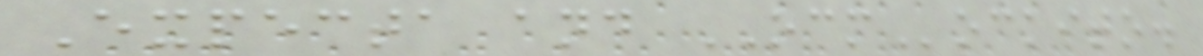Expecta and OCMockito.
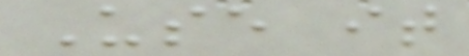Use it
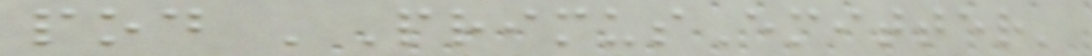pod 'PrimusEmitter'
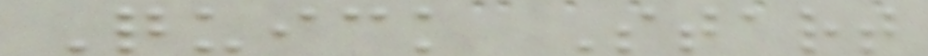Quick Start
